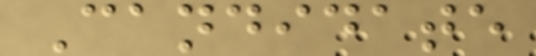Candidate
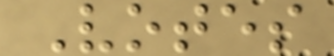Votes
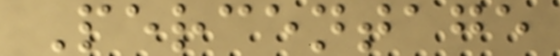Percentage
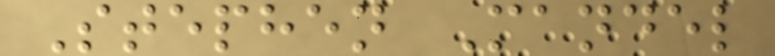Stephen Mandel
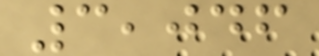3,046
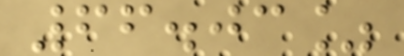66.03%
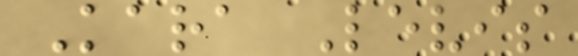Kara Levis
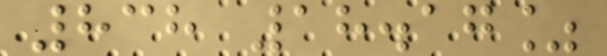838 18.17%
